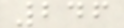246
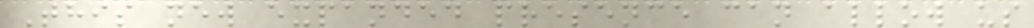This new expanded presence can allow us
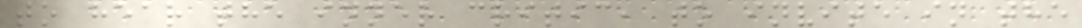to hear the inner critic, to invite in the
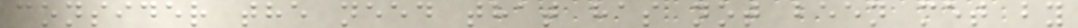consider the need that has not been met by
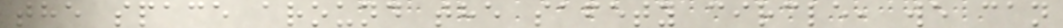the space around the safety circle, we can
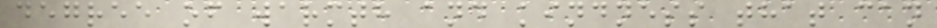degree of warmth and kindness that can
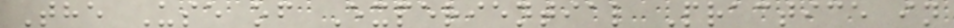The Use of Experiential Practice in
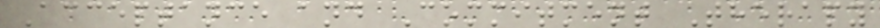Acceptance and Commitment Therapy
